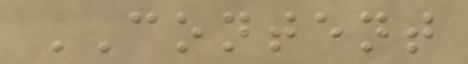CONTENT
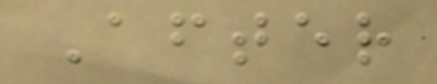After
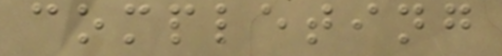completing
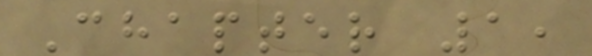Chapter 1,
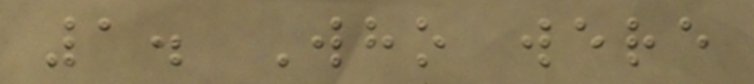1. Who were
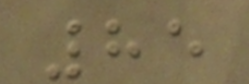85
